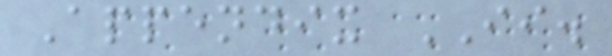Appendix II.
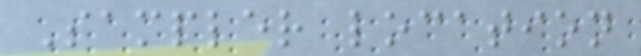Sampler location
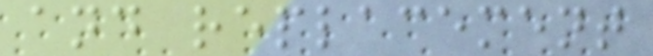and replacement
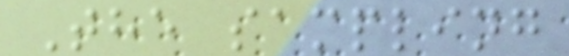The sampling
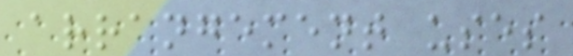arrangement uses
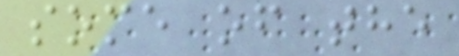some of the
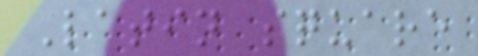Latin square
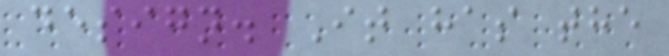design. It has the
